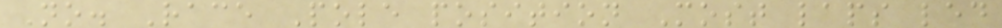No. Race Pole position Most laps led
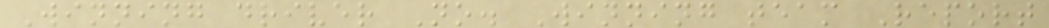Winning driver No. Winning team Report
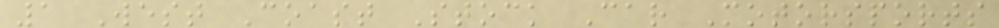1 West Coast Stock Car Motorsports
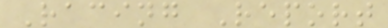Racing Report
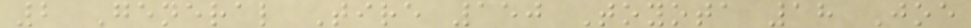2 General Tire 150 Toyota 18 Joe
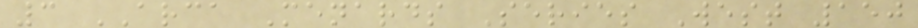3 ARCA Menards Series West 150
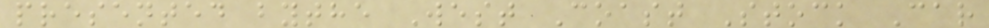presented bythe West Coast Stock Car
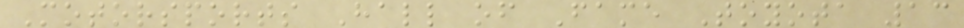Motorsports Hall of Fame Toyota 13
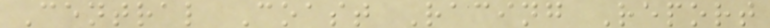Central Coast Racing Report
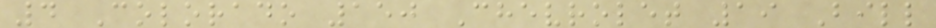4 Colorado 150 Chevrolet 19 Bill
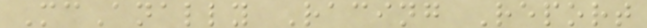McAnally Racing Report
